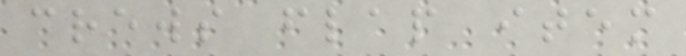crews flap item
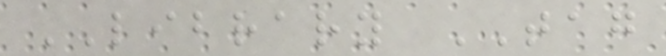LIBRARY TAG
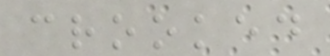crooked
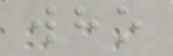who
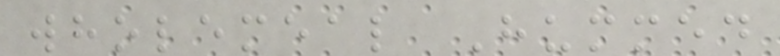wholemeal Hummed
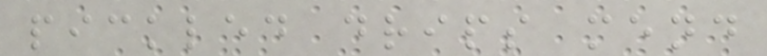pickled drips mend
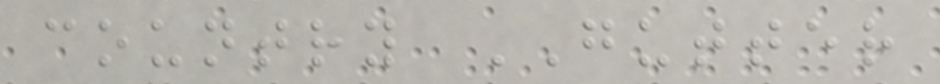country GUTTER
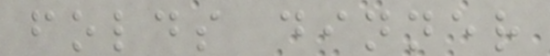folds dinner
